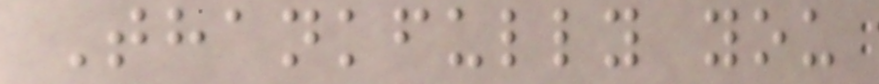Thankfully you
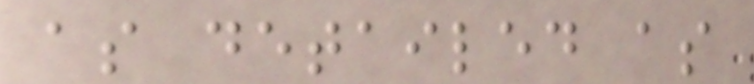as detailed as
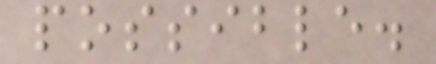possible.
